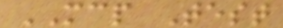MCP Test
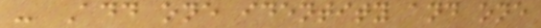- Add one identity and one
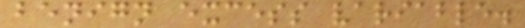benign excess variable.
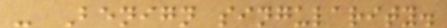- Benign singularity.
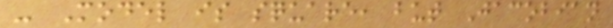- Model is square, but Jacobian
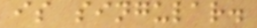is singular.
